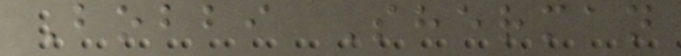Bobbi Sherman
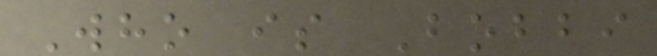Who is Bobbi
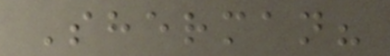Sherman?
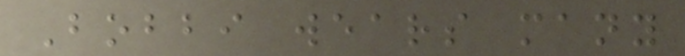Bobbi wears many
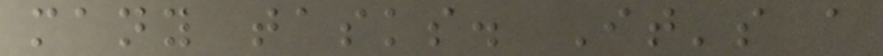many tasks. It's a
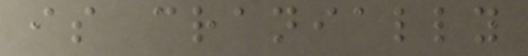is cranially
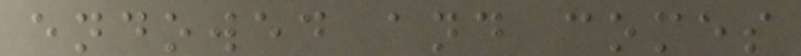endowed and comes
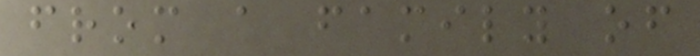from a family of
